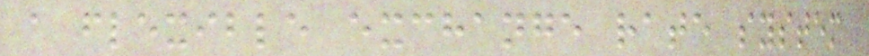a flexible exchange rate system
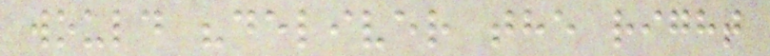would "deliver the right
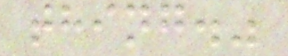thing."
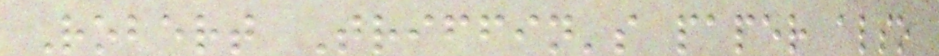Robert Triffin's paper also
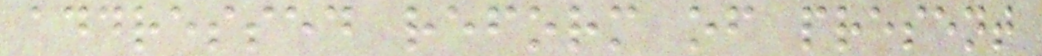addressed reform of present
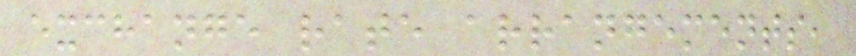exchange rate arrangements,
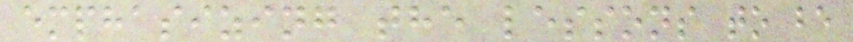emphasizing the lessons to be
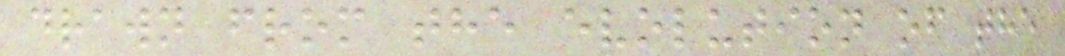drawn from the evolution of the
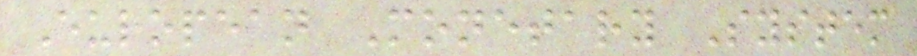European Monetary System
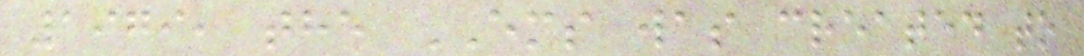1979, the EMS was created to
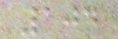104
